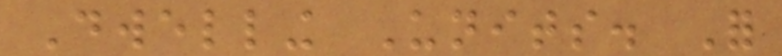Dwelling Units. For
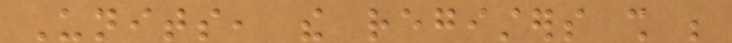Units, the registers shall be
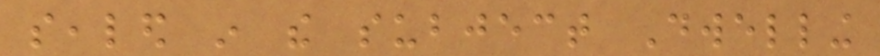sealed in the subject Dwelling
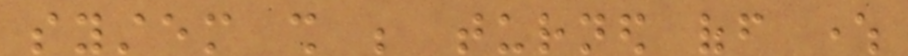system shall be turned off where
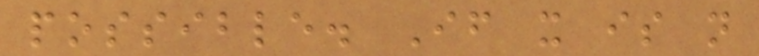possible. If it is not
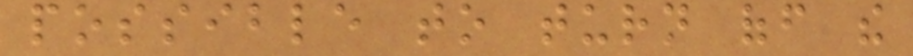possible to turn off the
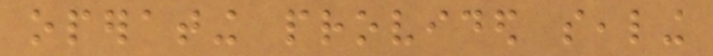operating provided sealing
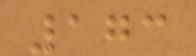173
